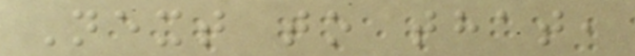Next to that,
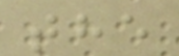the
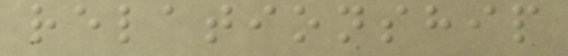relationship
